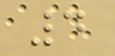4
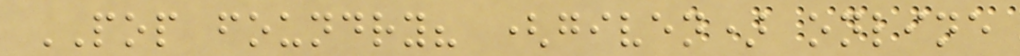POP foundry? (given) online
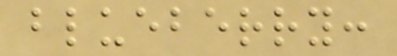blueberry:
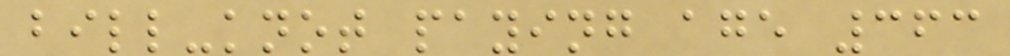bill-knot paying age 363
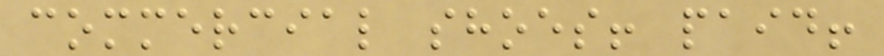commercial shoes! paid!
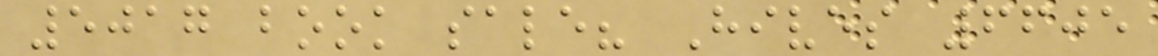5017 book sale? Hives 6605
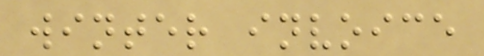winter invoice
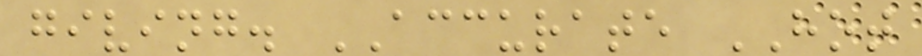giving. ACCURATE HOT
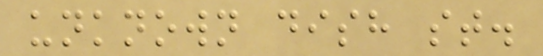unknown dish st.
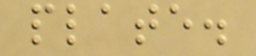plate.
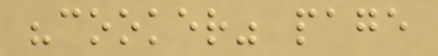"cooker" page
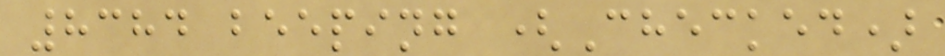8384 beeping (Checked)
